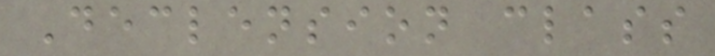Declension class
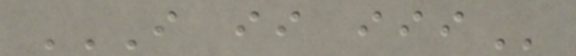I II III
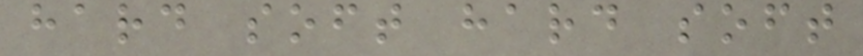hard soft hard soft
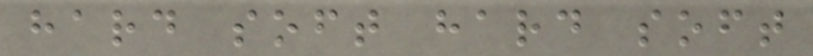hard soft hard soft
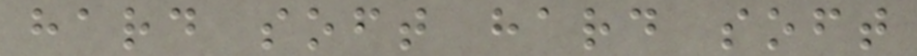hard soft hard soft
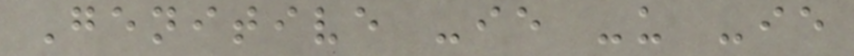Genitive -ie -u -ie
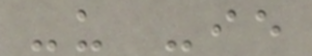-u -ie
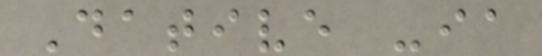Dative -ia
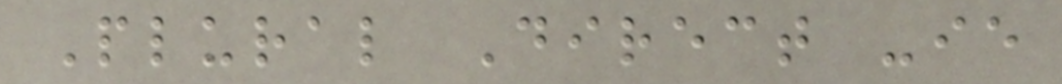Plural Direct -ie
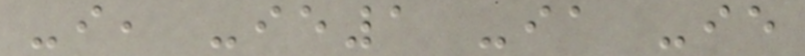-i, -ie1 -ia -ie
